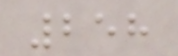258
